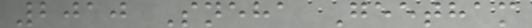2010 Sneha Geetham
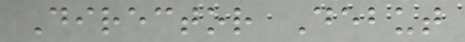Director Debut
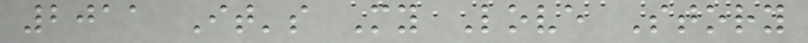2011 It's My Love Story
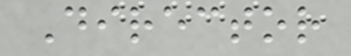Director
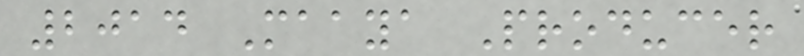2014 Maaya Producer
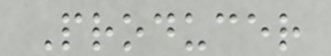Producer
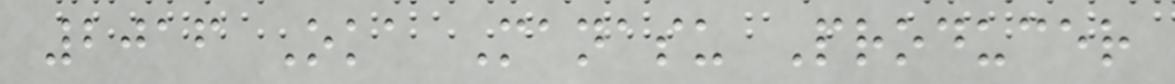2016 Oka Manasu Producer
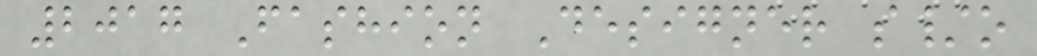2017 Fashion Designer s/o
